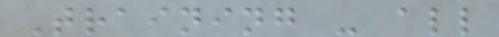Training - all
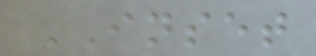INSET
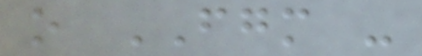o FGM -
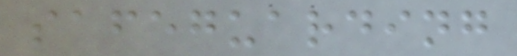safeguarding
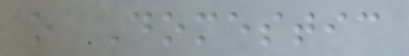o Domestic
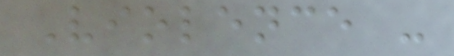Violence -
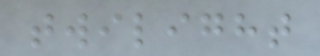twilight
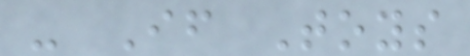- If Toys
